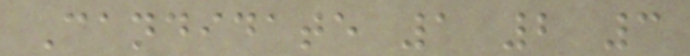Candidate 1 2 3
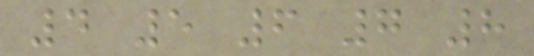4 5 6 7 8
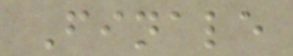Finale
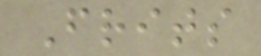Frits
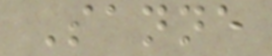Sanne
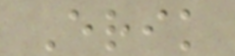Erik
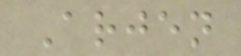Arjen
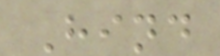Hind
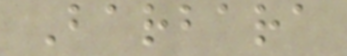Barbara
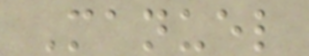Manuel
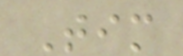Tim
